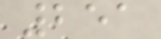251
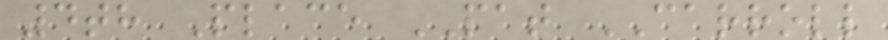4th Place PAT CARROLL
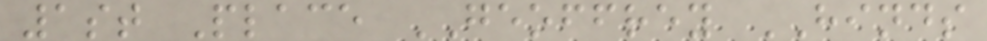1st Place GEOFFREY HINDS
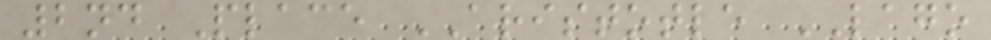2nd Place ARISTOTLE LAGO
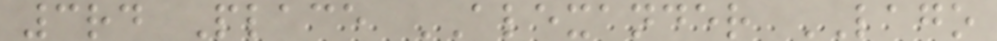3rd Place ALEXANDER LAGO
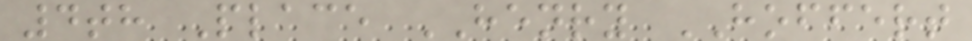4th Place HENRY HOFFERT
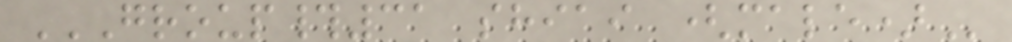GROUP#31 SHIAI (MALE)
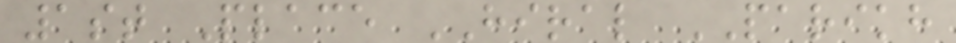1st Place HIRAL PARIKH
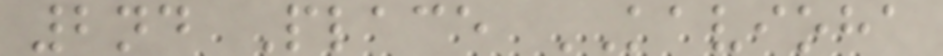2nd Place KAVIOHA
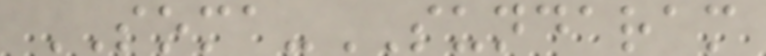SOMA-SUNDARAM
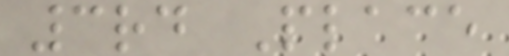3rd Place
